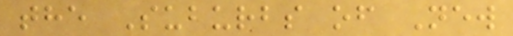the Suburbs of New
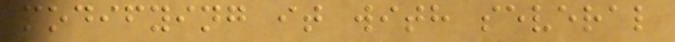modifying it with several
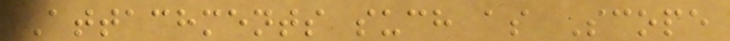Attachments such as Scope
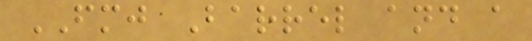FMJ Barrel and a
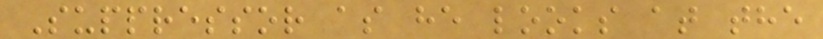Suppressor as he looks at the
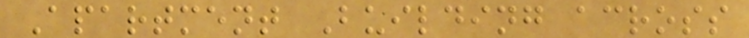Apartment Building across
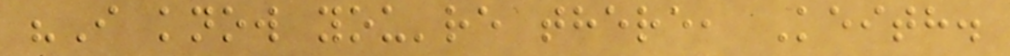"I know you're there, Keith.
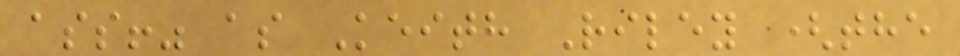ass!" as Keith Riley (the
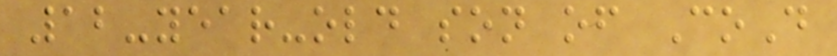12-year-old son of CoD
